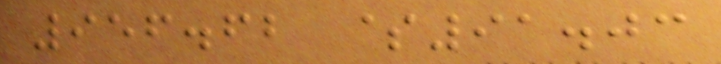956.62 $91.03
